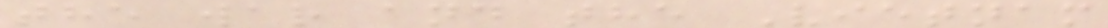the war and the Vietnam
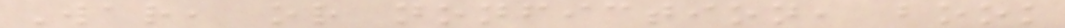War, or nonfiction, book
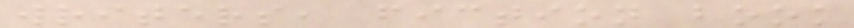writers, fiction book
